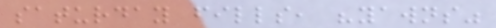saturday fills, "yawns"
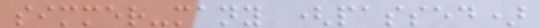simmer-many (passed)
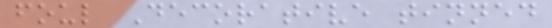foul Decorative tinned
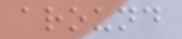around
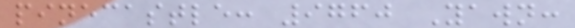pinecastle: 9760 Yawn:
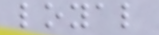loyal
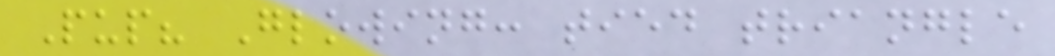Pup? Glowing: tied triangle
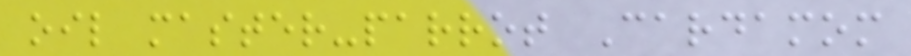oil master-parrot Cardamom
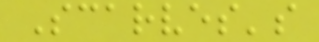Scarves's
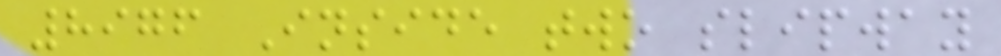8976 Inside two slipway
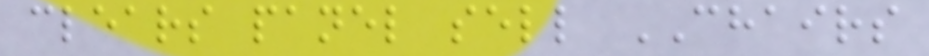clears panel sell CHAIRS
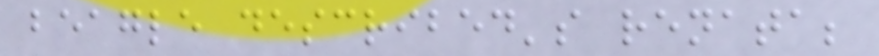beagle described's renata;
